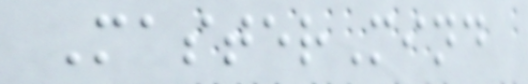MasterMind
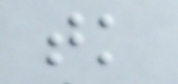tk
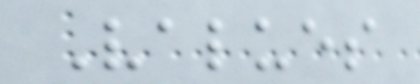Values
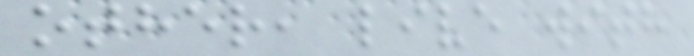other, live with
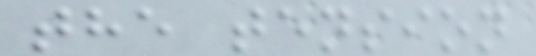the tension
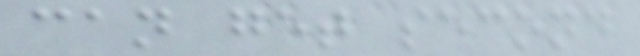can get second
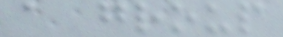a group
